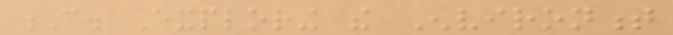C. Exploring the Environment
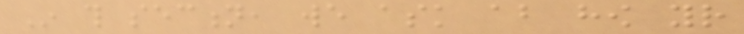In this section, we ask about how your
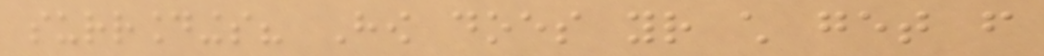surroundings? How does your child get from
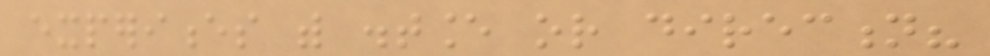experiences with distance or direction?
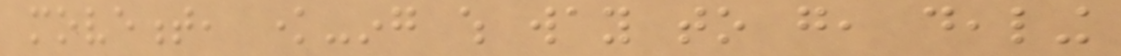movement, know-ing which way to go, dealing
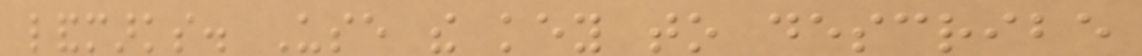landmarks. Use the key to describe
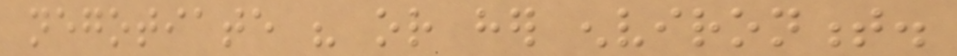negotiate his or her environment.
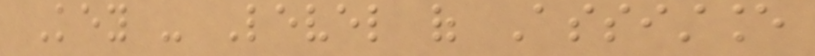Key - Level of Assistance
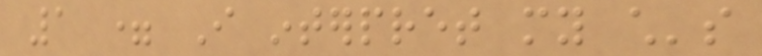1 = I interpret my child's
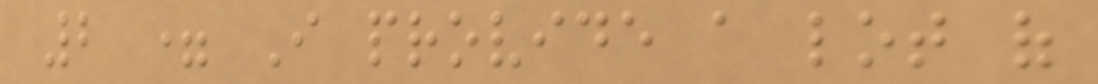2 = I provide a lot of
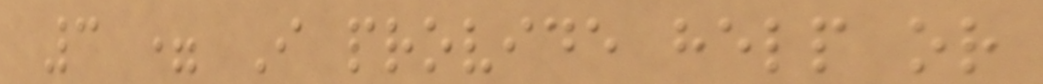3 = I provide help or
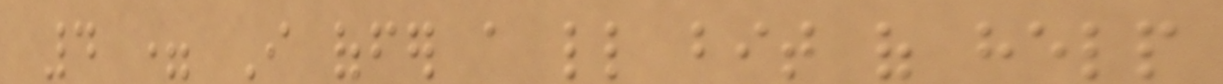4 = I offer a little bit of help
